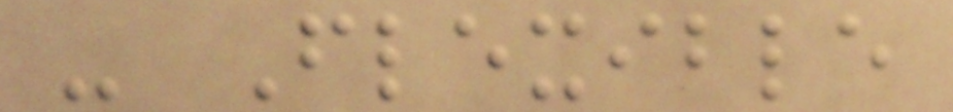- Flexible
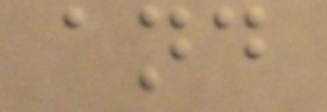and
